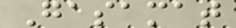Gasamat
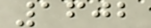1602
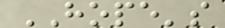HOPE's
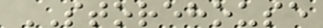STOREHOUSE
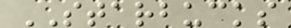STARBUCKS
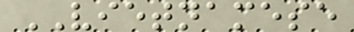VIETNAMESE
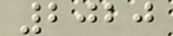2020
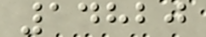14820
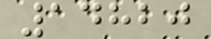14820
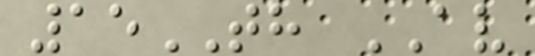15TH AV
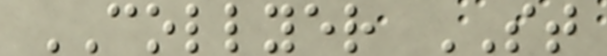COLLYER ST
